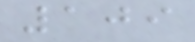109
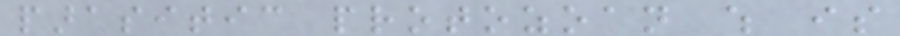parasitic protozoan which is
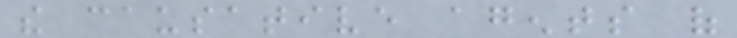the causative agents of
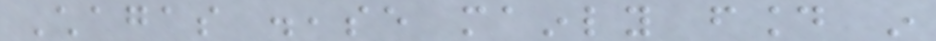Chagas disease mainly found in
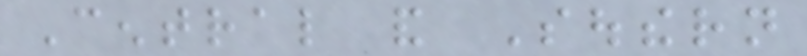Central and Southern
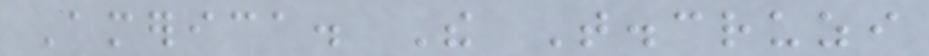America. The T.cruzi
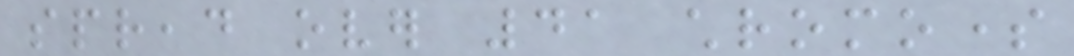spread over 41 chromosome
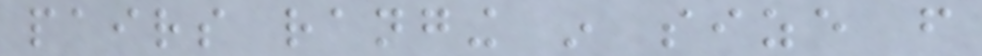pairs ranging in size from
